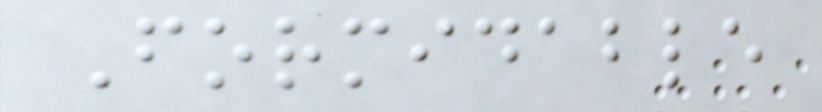Formidable
